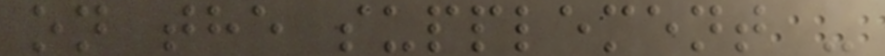on the supplement -
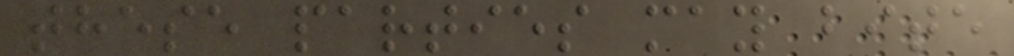these parties may bite
